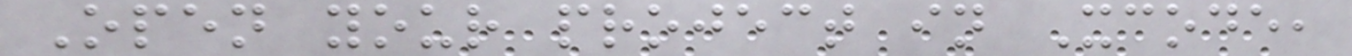Open your project in Xcode,
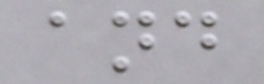and
